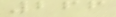266
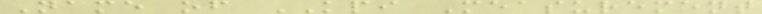Name of KPI Measurement
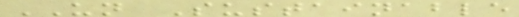UN Sustainable
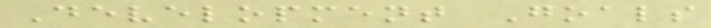Development Goals
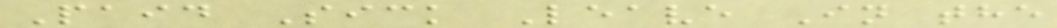Paid Sick Leave In the
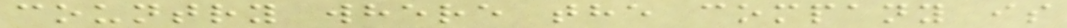country where the company is
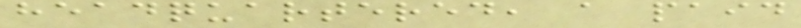headquartered, a paid
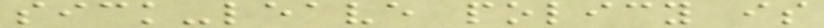sick-leave policy is
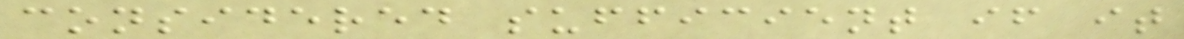considered sufficient if it
